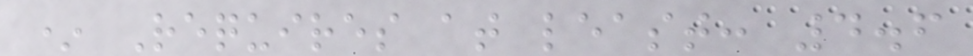* Requires at least: 4.6
